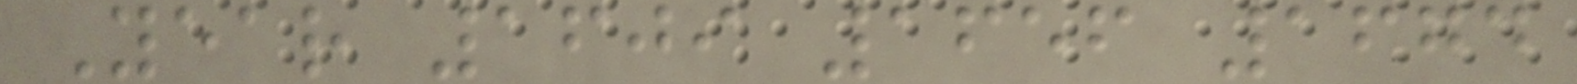Year 1609 1656 1674
